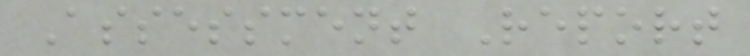Assessment Report
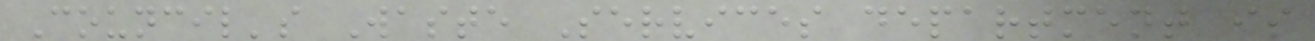Council's Waste Services department is
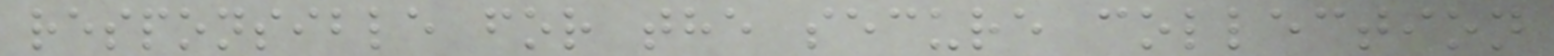responsible for the secure collection
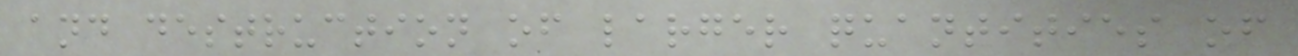and destruction of larger quantities of
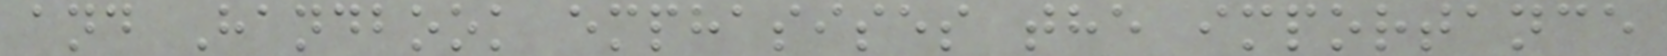and Handbook emphasises the importance
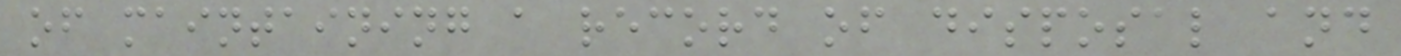of maintaining a record of disposal and
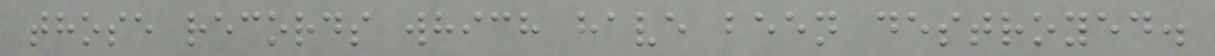those records which have been destroyed.
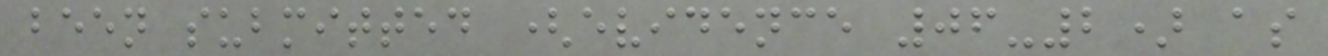been submitted (evidence 06-2) as
